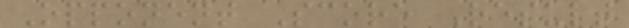Opponent Score Result
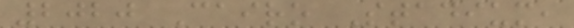2020 Cairo Stadium,
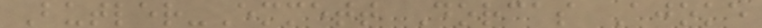Butler-Emmett Dorcas Ajoke
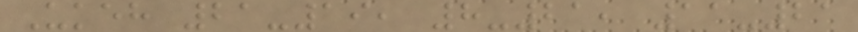Ukeh 21-19, 8-21, 11-21
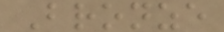Bronze
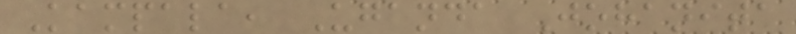Kampala, Uganda Johanita
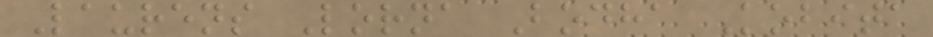Laurens Lorna Bodha Kobita
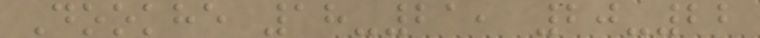Dookhe 18-21, 20-22
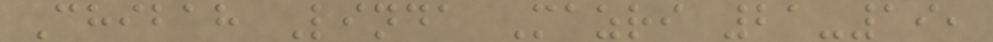Chibah Linda Mazri 21-19,
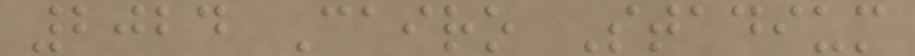2024 Cairo Stadium
